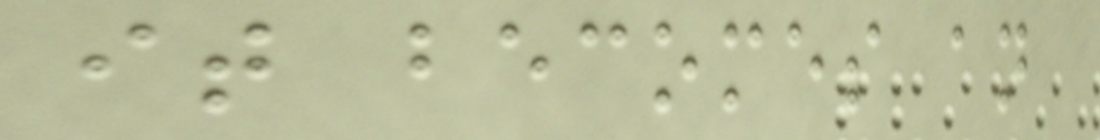it becomes an
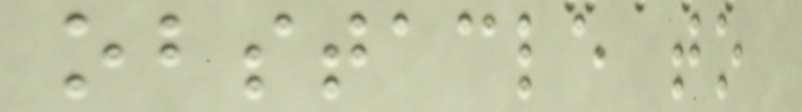obstacle to
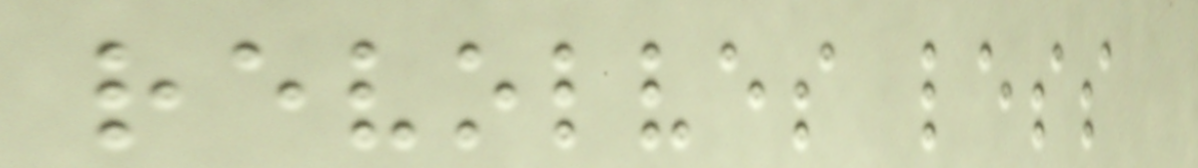revolves less
